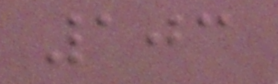103
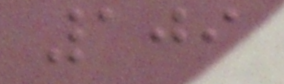109
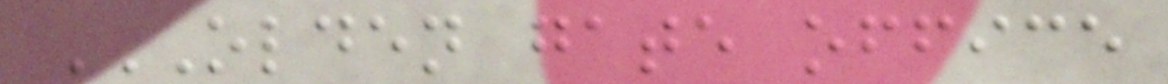OLDEN GATE OFFICE
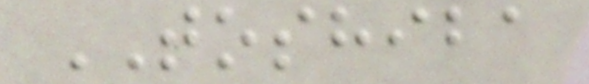TOSHIBA
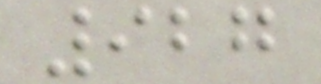927
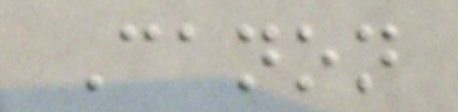Canon
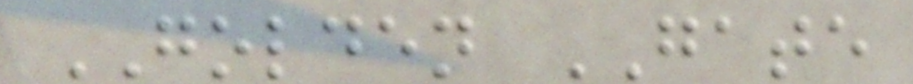GOLDEN GATE
